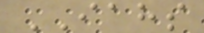IAHS
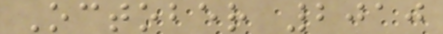October 2010
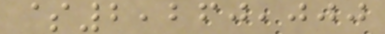$2,260,000
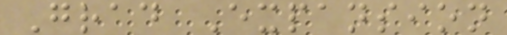Grad Expansion
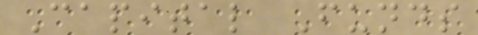Capital Funds
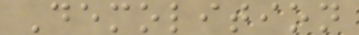Demolition
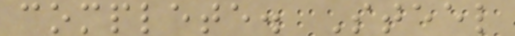complete. Steel
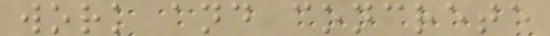work and concrete
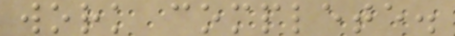work complete.
